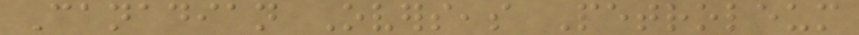Canadian Overseas Petroleum
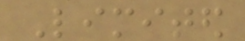Limited
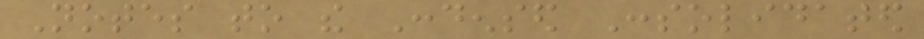Notes to the Condensed Consolidated
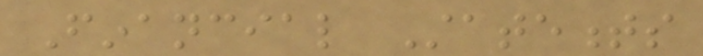Financial Statements
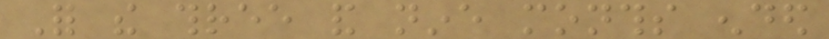For the three and nine months ended
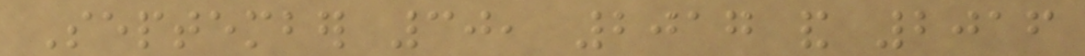September 30, 2017 and 2016
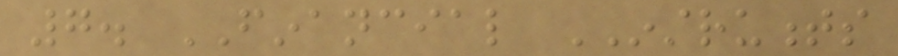7. FINANCIAL INSTRUMENTS
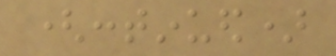(continued)
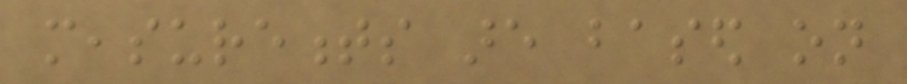measurements are based on
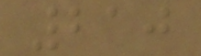210
